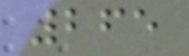265
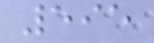595
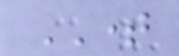TIME
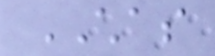CHAS
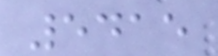5415
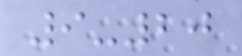9-20
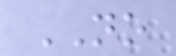NO
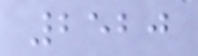2520
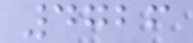4726
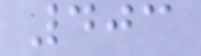403
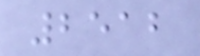2512
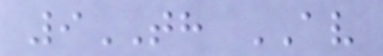9TH AV
